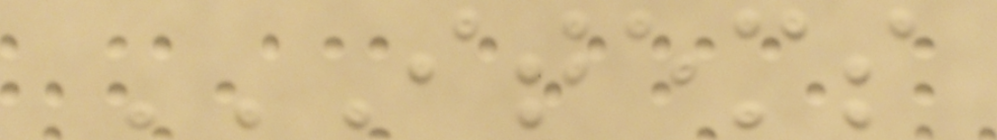ITEMS
